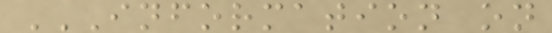INFORMATION ON
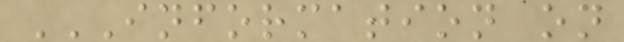INFORMATION ON
